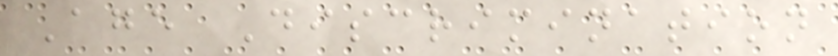Age Discrimination
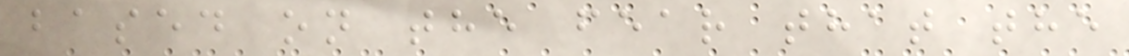based on the fear that the
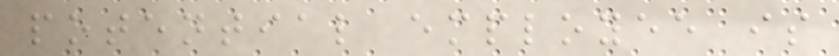potential employee is
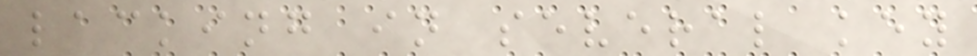lacking in several key
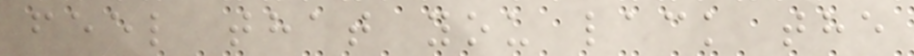feel that you lack the
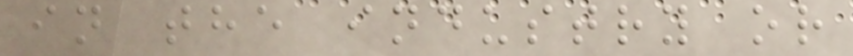in the industry or
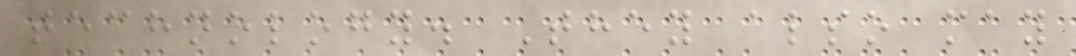technology. They also may
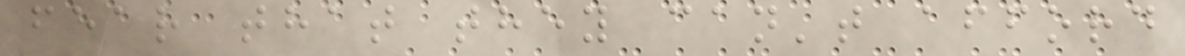fear that they can't afford
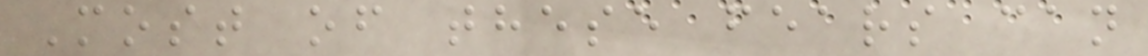Most of these fears can
